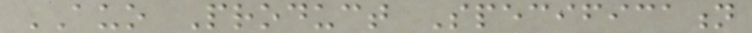AUO Product Specification
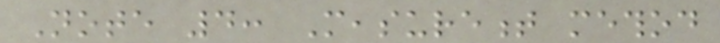Note 4: Measurement method
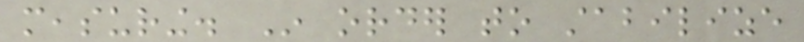measuring. In order to stabilize
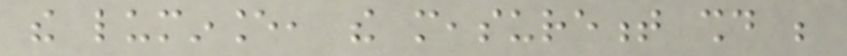the luminance, the measurement should be
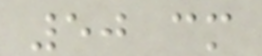50 cm
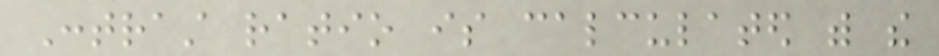Contrast ratio is calculated with the
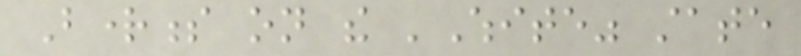Brightness on the 'White" state
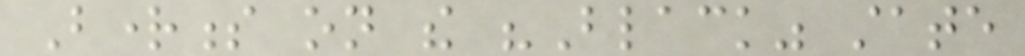Brightness on the "Black" state
